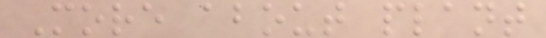More about plant
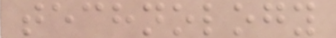technology
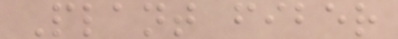Plant fiber
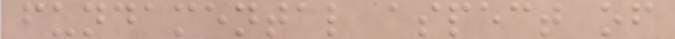fundamental aspect of
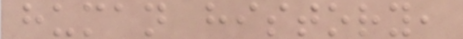human history,
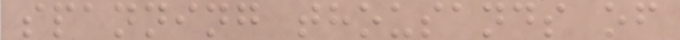spanning thousands of
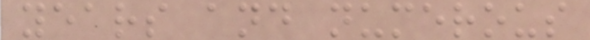years and numerous
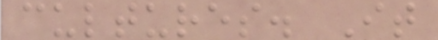cultures. It
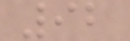92
